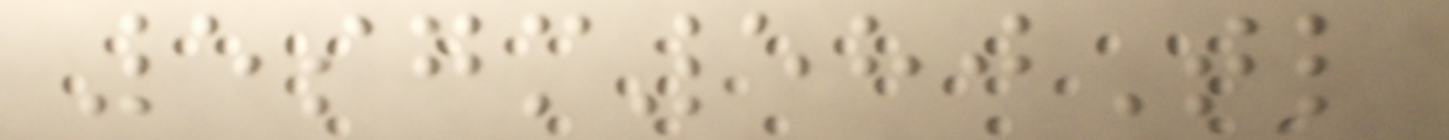5sgm580Tl
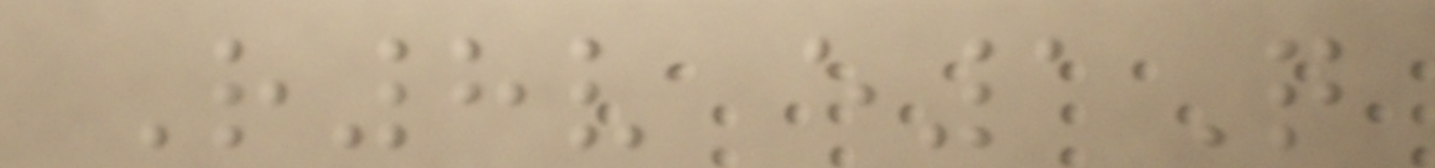R8v e1Q
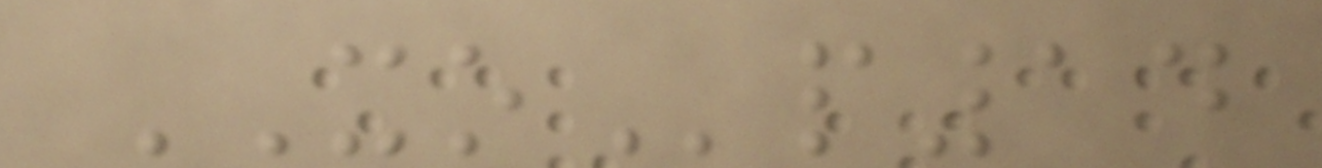XOp14
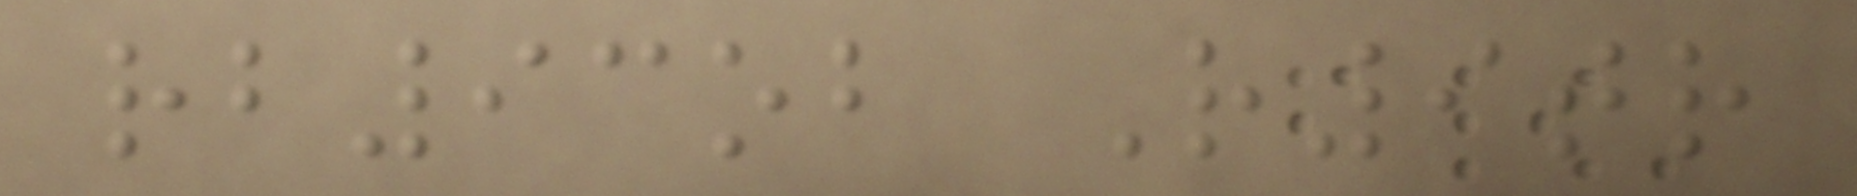rb93ob R9tr
